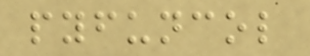pyfuncol
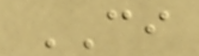CI
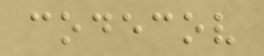codecov
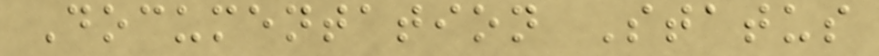Documentation Status
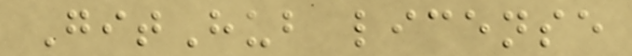GitHub license
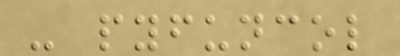- pyfuncol
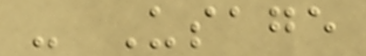- Usage
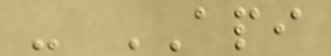- API
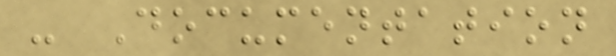- Documentation
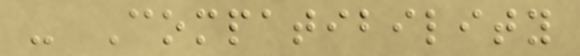- Compatibility
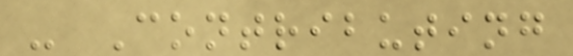- Contributing
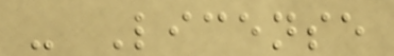- License
